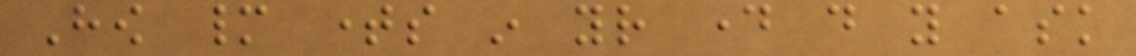How many times in your day do you ask
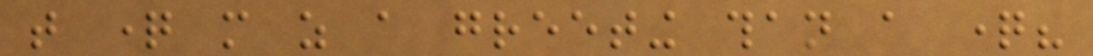that question more as a greeting than a question?
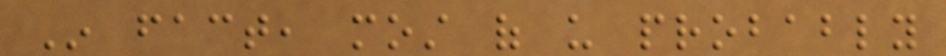In fact, most of us probably
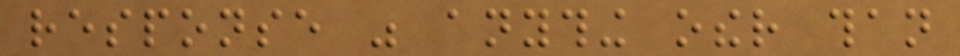response was anything other than
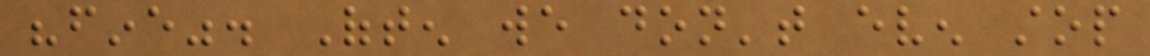"fine". Often we don't even stop
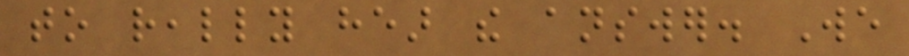to really hear the answer. We
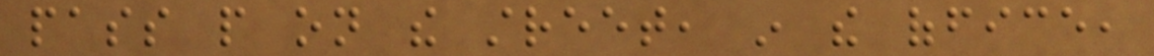pass people on the street, in the office,
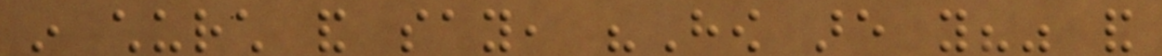in church and say, "How are you?" and
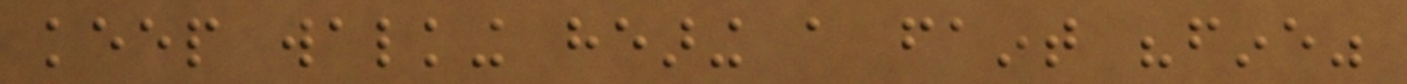keep walking hearing a faint "fine"
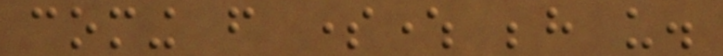coming from somewhere behind us.
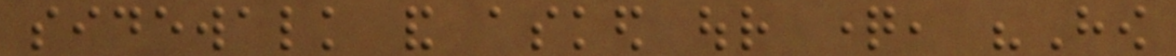sidewalk and asked our question, "How
